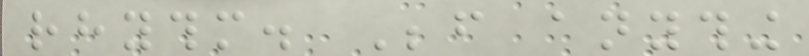rhythm. Before anything
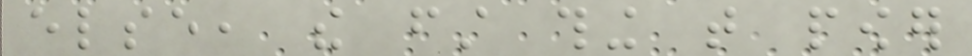else, the first thing that power
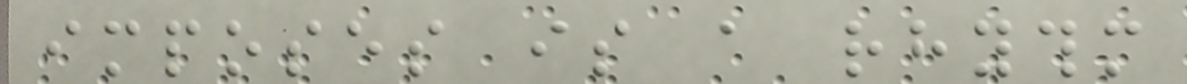imposes is a rhythm
